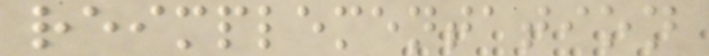reimplementation
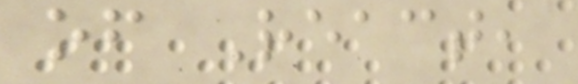of React,
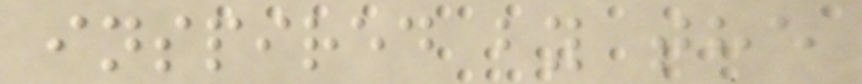inspired by the
